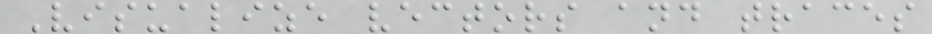Visualize vectors and traces
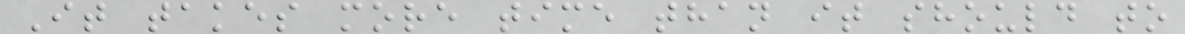It takes more time than it should to
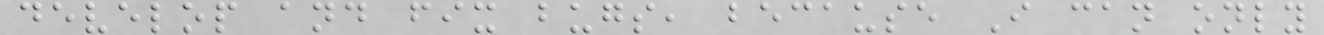develop and fix bugs, because I can only
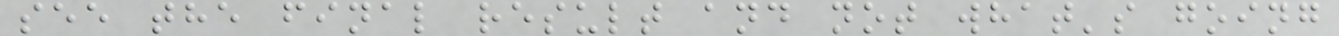see the final result and not what's going
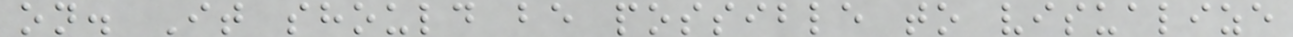on. It should be possible to visualize
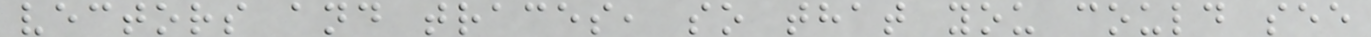vectors and traces, so that you could see
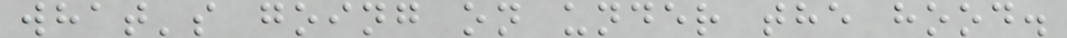what's going on under the hood.
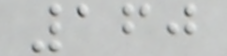160
